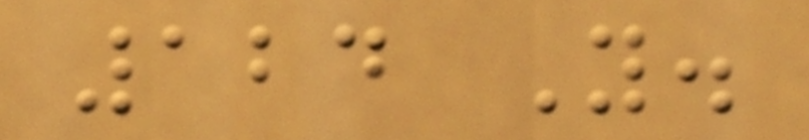124 Y.
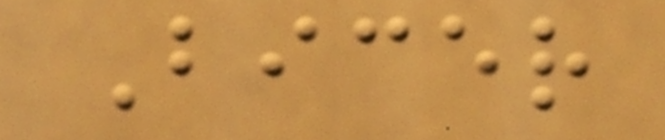Bicer
